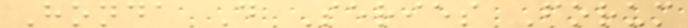Honda D Series Forum
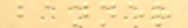banner
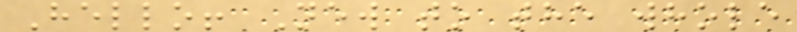Hello! New to the whole
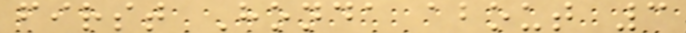first Honda about 3
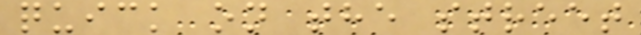quick on the street
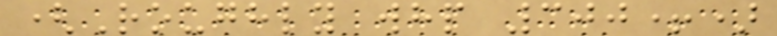(Roughly whp 300+)
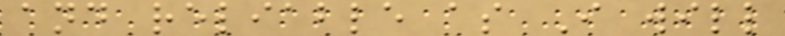and reliable as I will
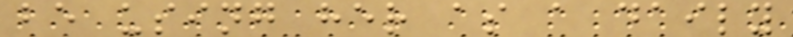be using her as a daily
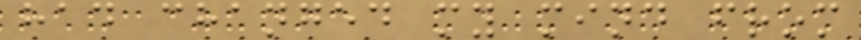had changed my mind from
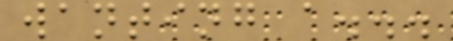wanting a...
